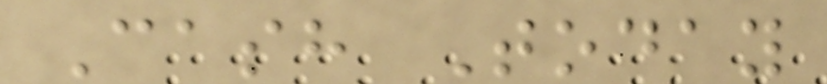Cash Today
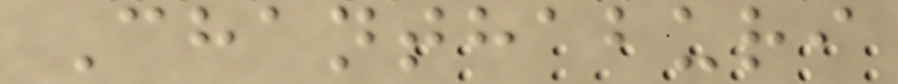Chanthaburi
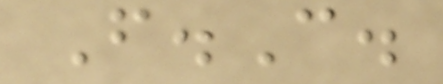F.C.
